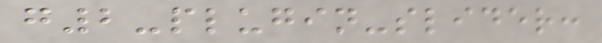g2-plugin-slider:
